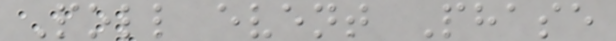Poll event Phase
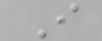I
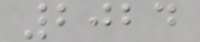2024
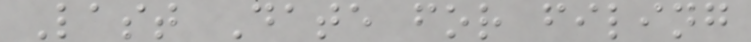Last Date for filing
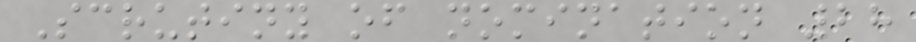Scrutiny of nomination 28
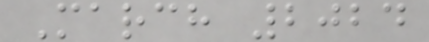March 2024
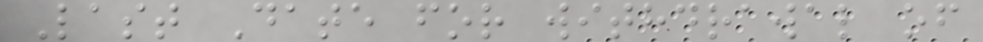Last Date for withdrawal of
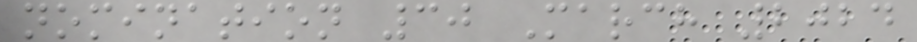nomination 30 March 2024
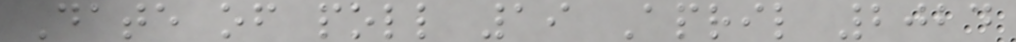Date of poll 19 April 2024
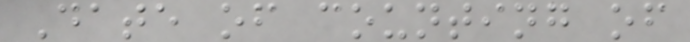Date of counting of
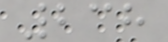238
